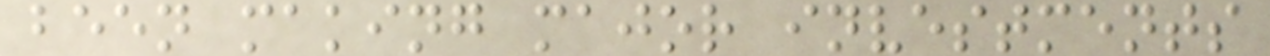been making major investments
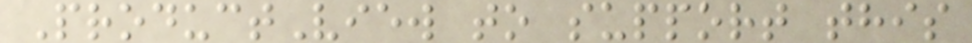ProductView to support this
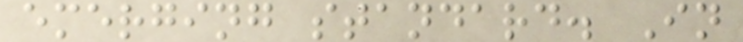emerging standard. In
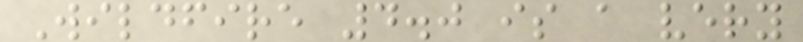Wildfire 4.0 is a very
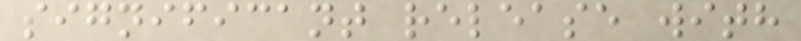significant release with
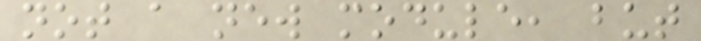not a new module, but
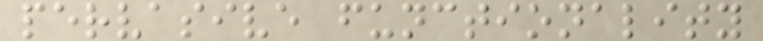pervasive functionality
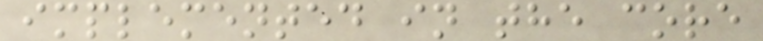implemented in the core
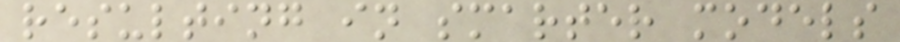resulting in smarter models
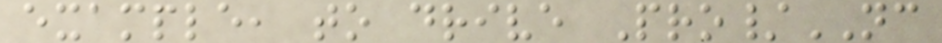example, to drive Pro/NC
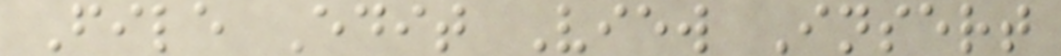File Edit View Insert
